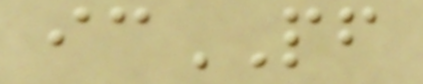icPF
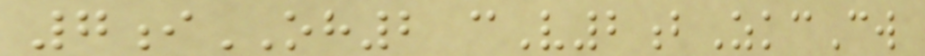7iOH2 cV2bZkcCw
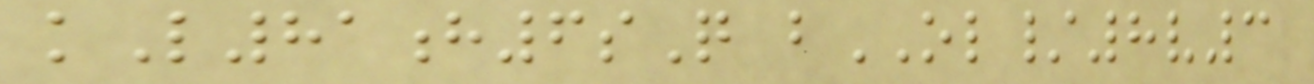kL81h6sQ bOL/8v3
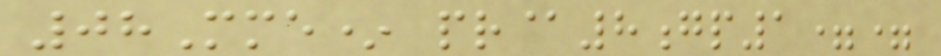08Mme* pr@8gp1==
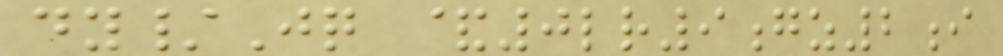dy/Jq &0lr9gz2i
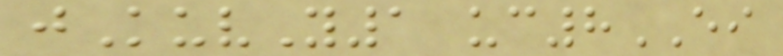jKuvY1 uc8EI
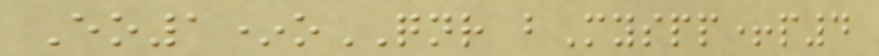Eo1*oQNR bMyspp+p4
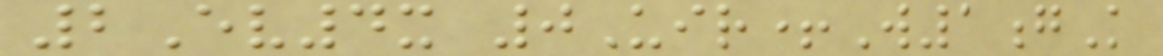2Ev4x 0Uir+W1gK
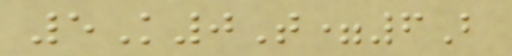5K0T=6B
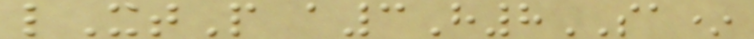lXtP a3H8SA*
